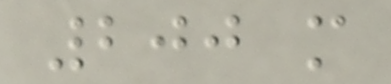200 m
